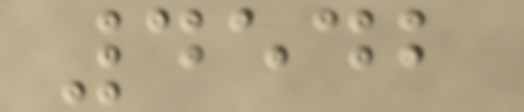4542
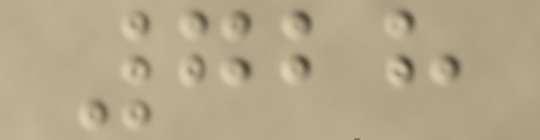728
